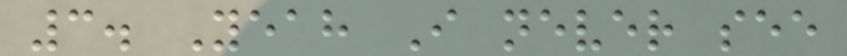3. Yeah I never see
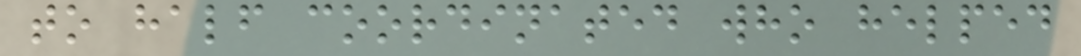to half coordinated who helped
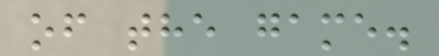of the game.
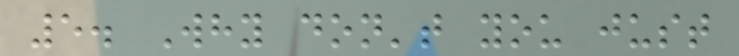5. Why don't you just
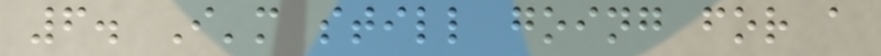6. I'm still going for a
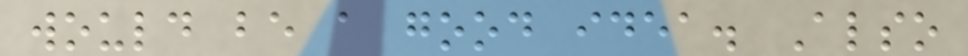would be a good idea. Also
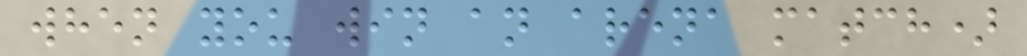when you win an arena match)
